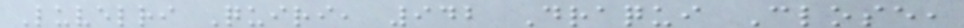Luvelri Quiri, 942 Draqui Close,
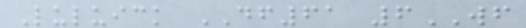Luluick DF61 6WF
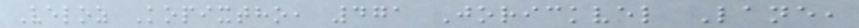Veloz Kopixtho, 471 Jorickvel Lane,
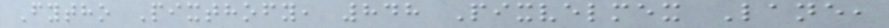Fytho Pixthofy, 848 Pixvelmex Lane,
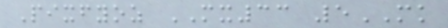Pixfyoz MX33 5MK
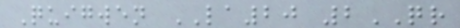Quigwen LA20 2QR
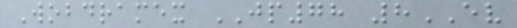Wobdramex JP78 8EV
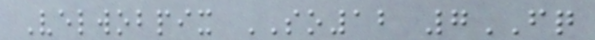Velwobpix SO12 7FQ
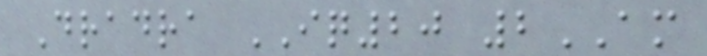Dradra IQ20 2AM
